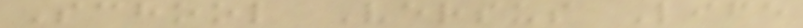School Versus Life
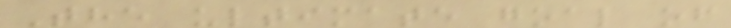The ultimate goal of
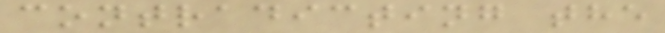contradicting the
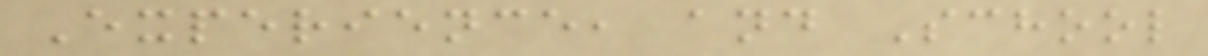Experience, and School
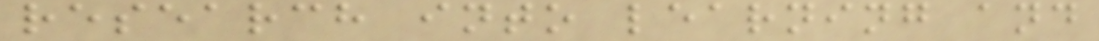research into learning and
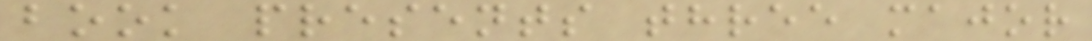book presents three major
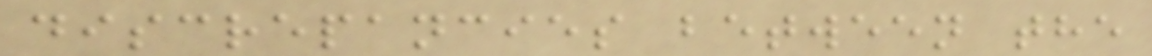discrepancies between the
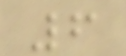6
